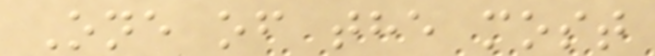One of the most
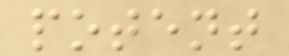potent
